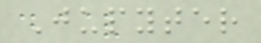Jupyter
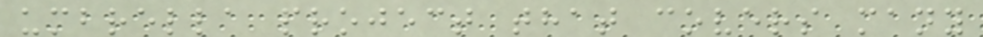umbrella project that covers many
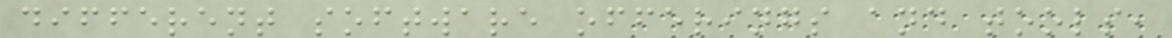different software offerings and tools,
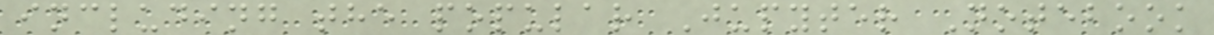including the popular Jupyter Notebook
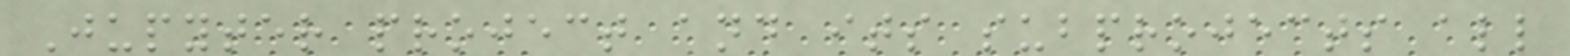Jupyter project and its subprojects all
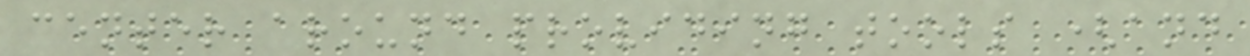center around providing tools (and
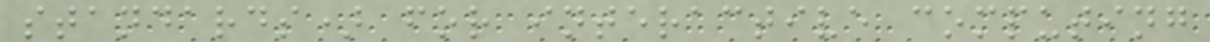standards) for interactive computing
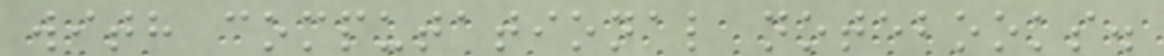with computational notebooks.
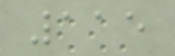115
